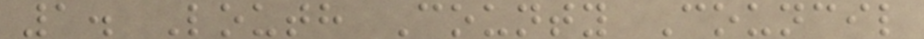1. Louth County Council
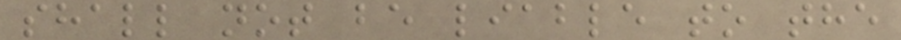shall not be liable to the
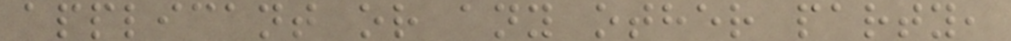applicant or any other party,
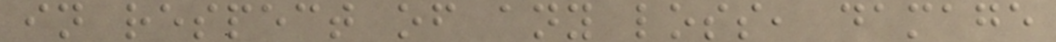in respect of any loss, damage
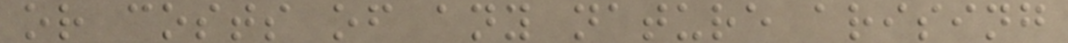or costs of any nature arising
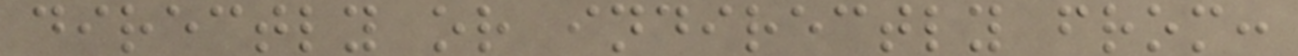directly or indirectly from:
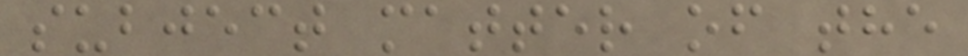subject matter of the
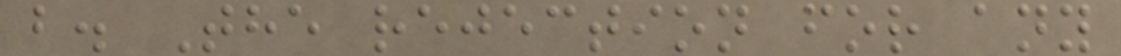b. The rejection for any
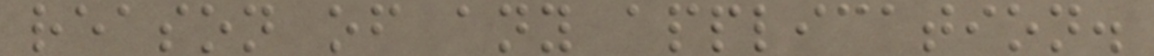reason of any application.
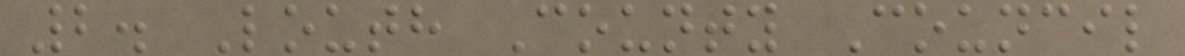2. Louth County Council
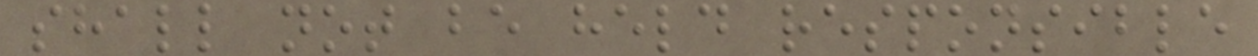shall not be held responsible
